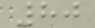80
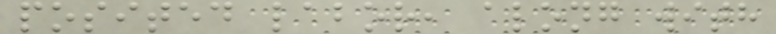posited labor, along with
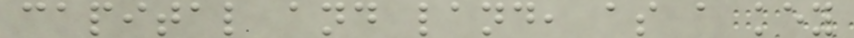capital and land, as a key
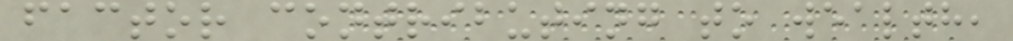factor contributing to wealth,
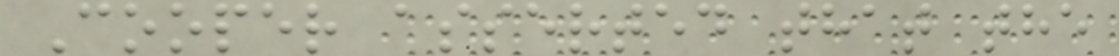Cooper asserted that the
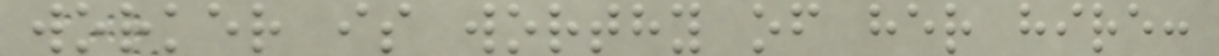worker is worthy of her hire:
